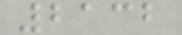2132
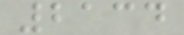2134
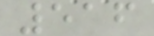516
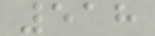518
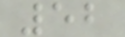52
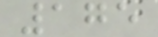175
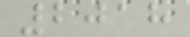2018
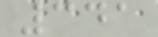341
